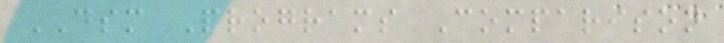DSM Programs Comparison
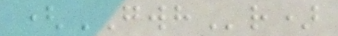(GWHr)
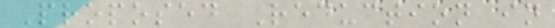Proposed Reduction in
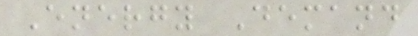Energy Demand
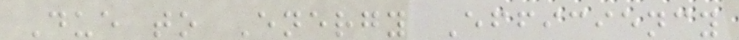Due to Energy Efficiency
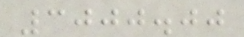3000.00
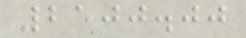2500.00
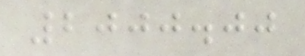2000.00
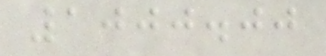1000.00
